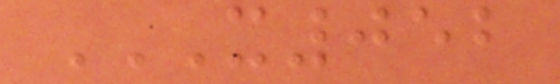X052
